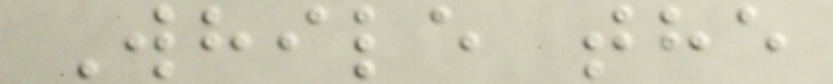While the
